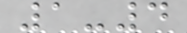1-4
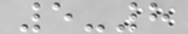5-8
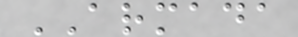ARMADA
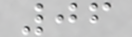06
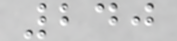240
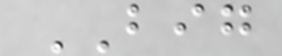BIG
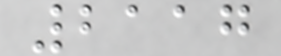2117
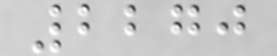2270
